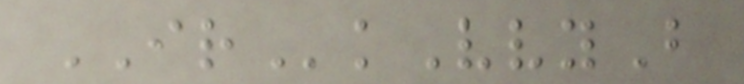IRkVvyB
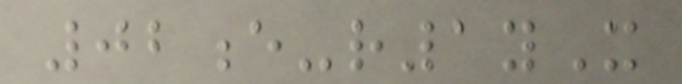02e-r1yX
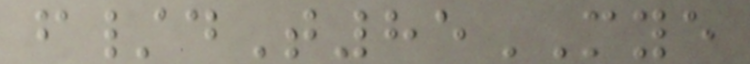f/dT85MYE
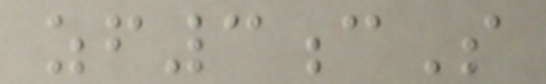zf3cS
